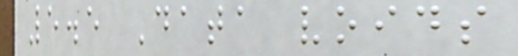5.5 Data voids
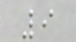9
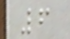6
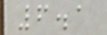6.1
